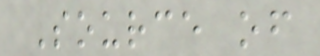Source of
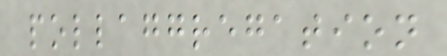pollaggregation
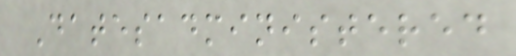Datesadministered
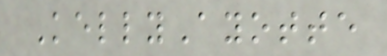KellyAyotte
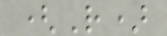(R)
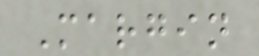Margin
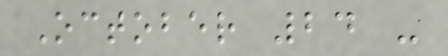October 24 -
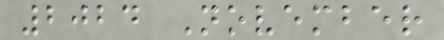2024 November
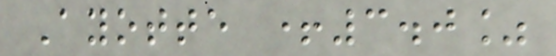Ayotte +3.0%
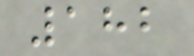182
